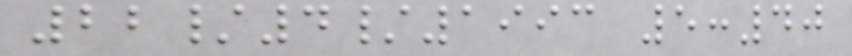22/4/1993 5:40
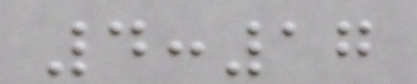4:17
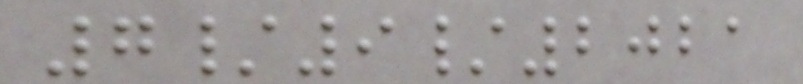7/9/2021
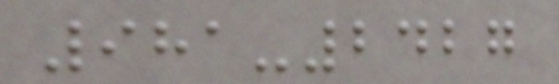981-2427
